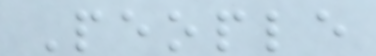People
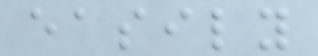easily
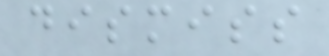dismiss
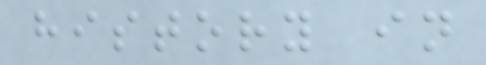history in
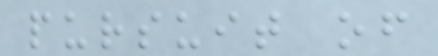pursuit of
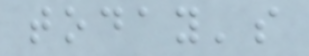today's
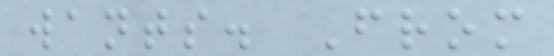wants. From
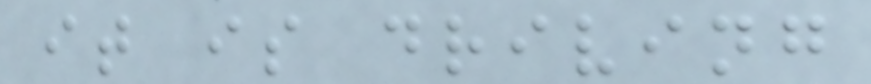it is driving
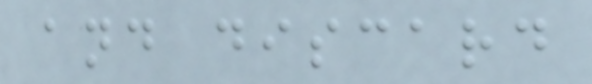and discard
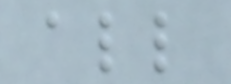all
